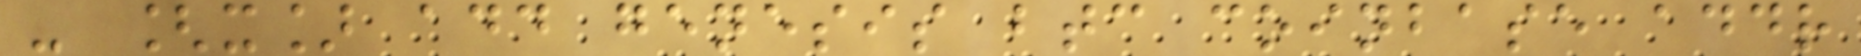- [x] add genesis btc coinbase addr
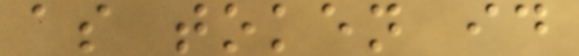as token id
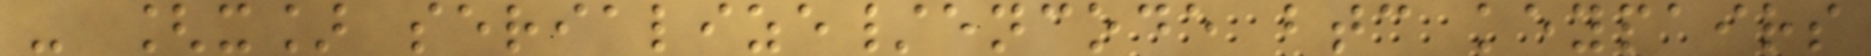- [x] serialize/encode btc keypairs
